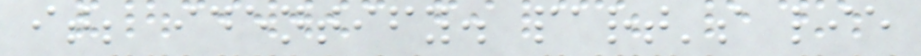it; identify. part's lie
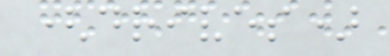(drives)
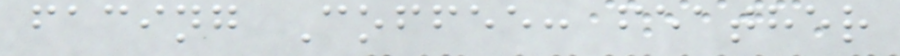facing Coffee: feather
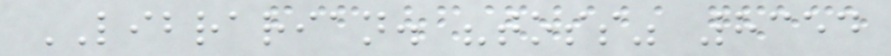LIBRARIAN. "toss" 8354
